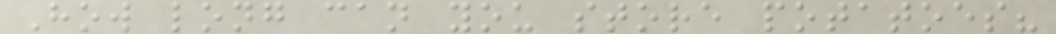How long can you store potatoes?
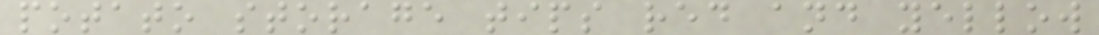potato storage tips red and yellow
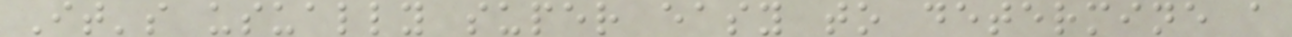It's usually super easy to determine a
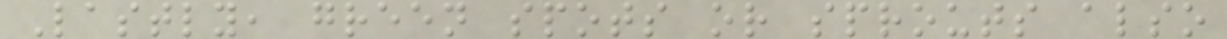Lastly, green spots or sprouts also
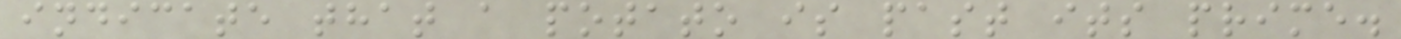indicate that a potato is past its prime.
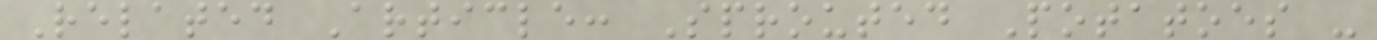Related Article: Sprouted Potatoes -
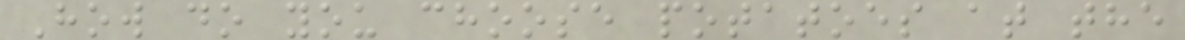How do you choose potatoes at the
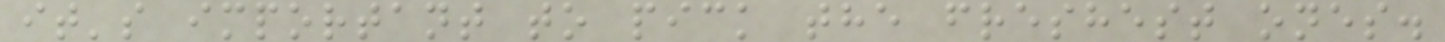it's important to pick the freshest ones.
